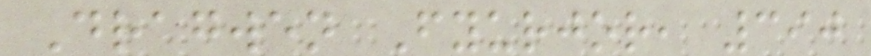Dragwen Fyurjor, 390
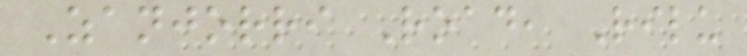Zanjorri Road, Rilu
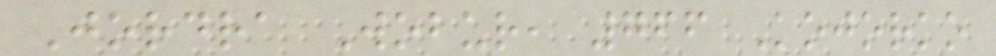Jordra Wobur, 766 Kojorko
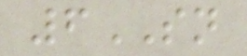6SN
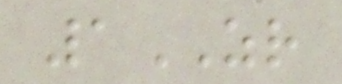1ZR
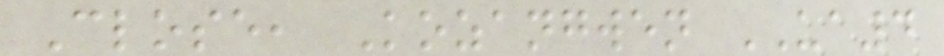Close, Kozangwen UA4
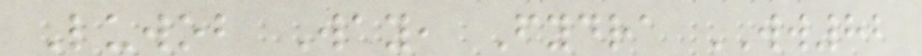Luwob Way, Fydra WW82
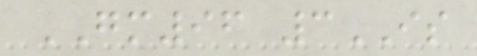GM96 3IS
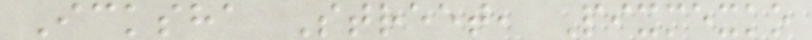Icksha Street, Pixmexko
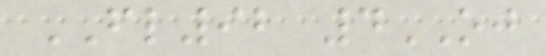FL92 4OJ
